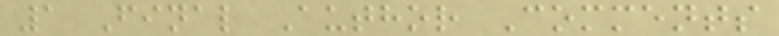1 Final Author Comments
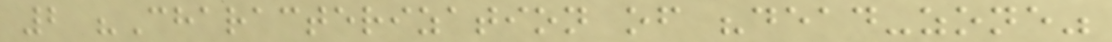2 "Characterization of "dead-zone"
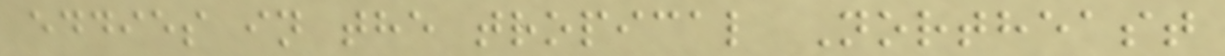eddies in the tropical Northeast
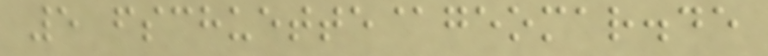5 fschuette@geomar.de
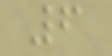6
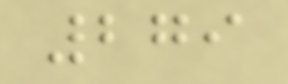279
